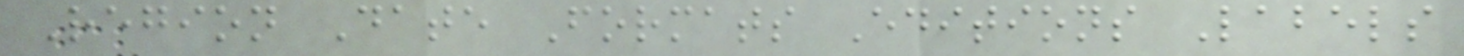Region Date Formats Editions Labels
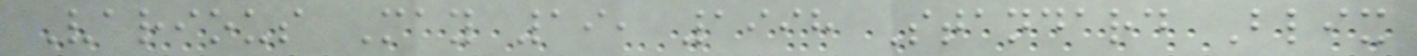Various May 19, 1998 Standard Blix
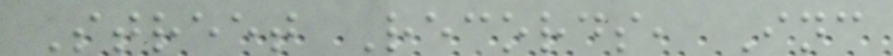Street Records, Inc
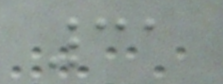31
